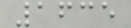1635
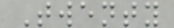Twenty
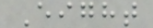Eight
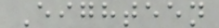Eighteen
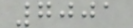7001
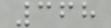368
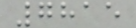7815
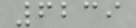6239
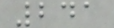241
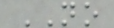NO
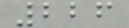226
